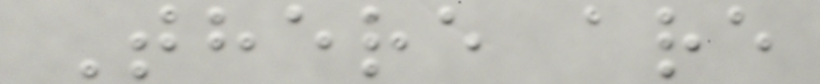There are
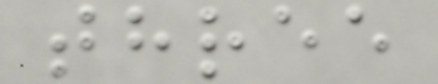three
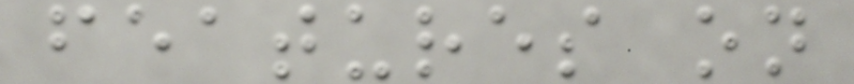features on
